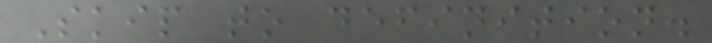Skip to definition.
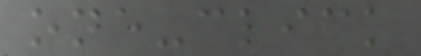one-click
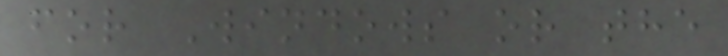for Windows or the
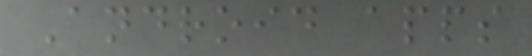Android apps
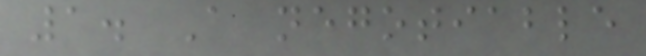1. A negotiable
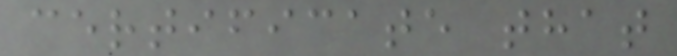certificate that
